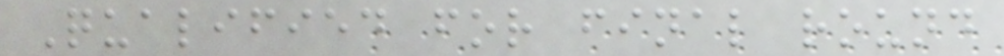Qualified for final round
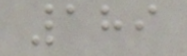189
